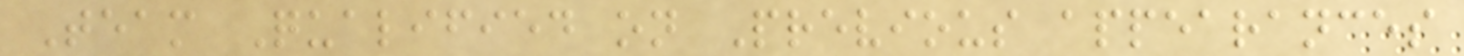Team Qualified on Previous appearances
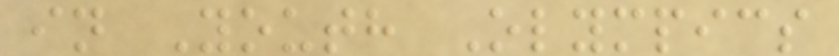in Youth Olympics
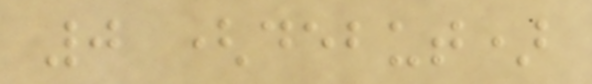0 (debut)
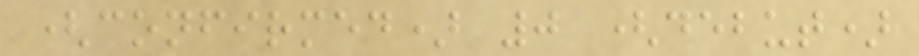(confirmed) 0 (debut)
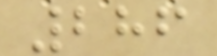286
